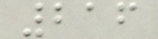216
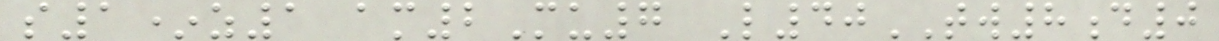s1*z1 am2Mu7 L40TW8d0
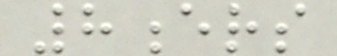8ers
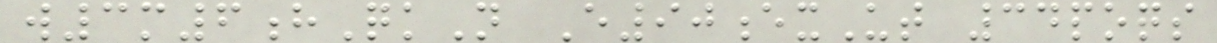w3m6hQkN E90exUt 34poqs
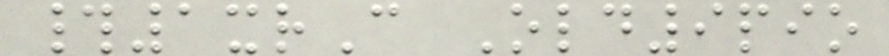#1xrC Old9pio
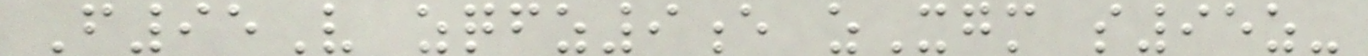F95V zqfz9e zXgm s95z-
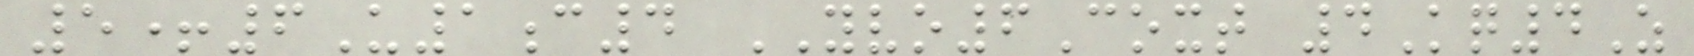5+6U1c4 YVO6Coxt 4Kq4Z
